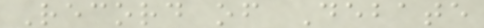Record of Debate
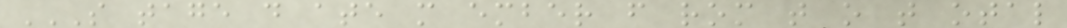S TAGE D ATE M EMBER F ROM T O T OTAL
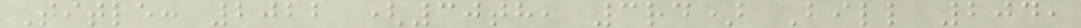Title: 2022 (30th, 3rd) Bill 204,
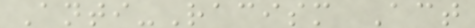Anti-Racism Act
